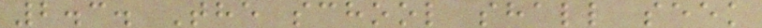2.3. The school shall seek
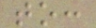to:
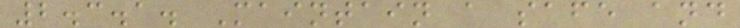2.3.1. Maintain a safe and
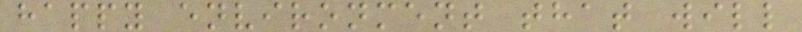happy environment that will
